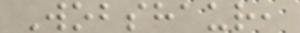Wobshaur,
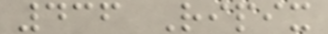436 Ripix
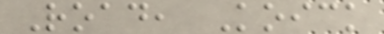Road, Koick
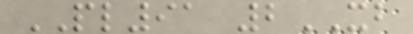PL91 2XB
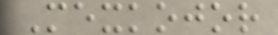Mexkojor
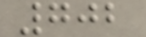702
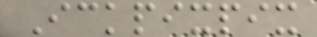Ickpixpix
